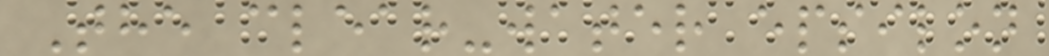The clear-water epsilon
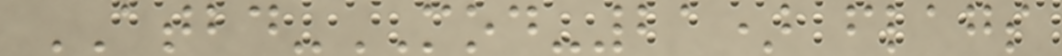ATBD-MOD-21) flags
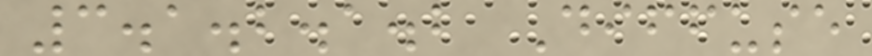3.1.2.1.2 Diffuse
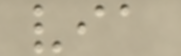via
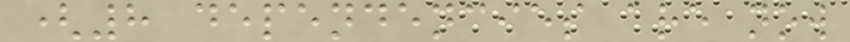(8 dependencies are now
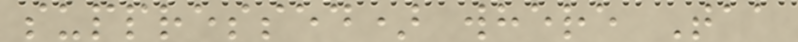suppressed) where Taa
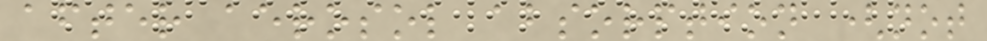after aerosol absorption (not
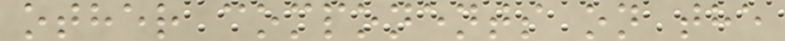other components on the
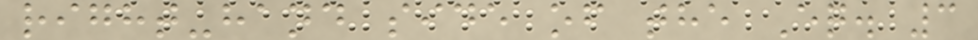right-hand side of the Eq. 3
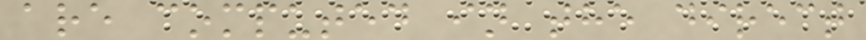are computed in the direct
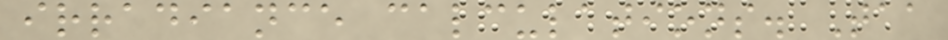irradiance calculations. Taa
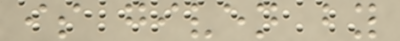is given by
